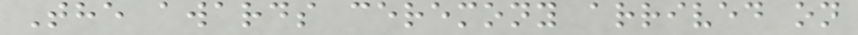The awards ceremony arrived on
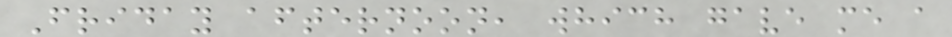Friday afternoon, which gave me a
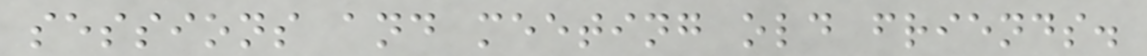sessions and meeting old friends.
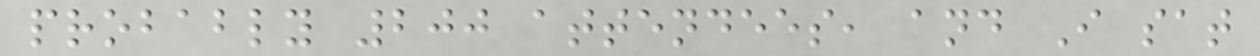probably 200 attendees, and I sat
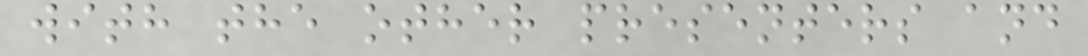with the other presenters and
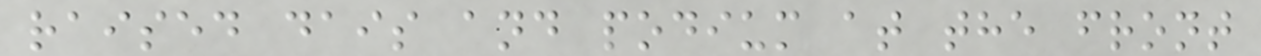raised dais and podium at the front
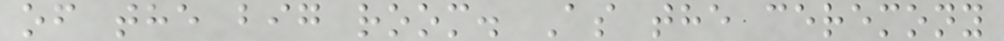of the big room. As the ceremony
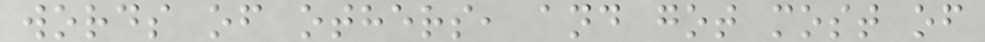words of others, and got most of
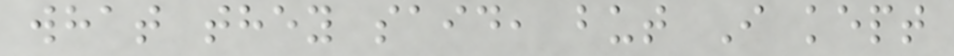what they said, but I kept
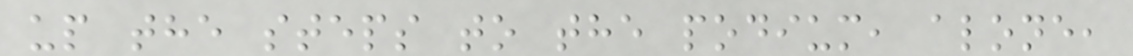up the steps to the podium, alone,
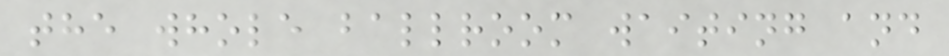the whole ballroom waiting and
